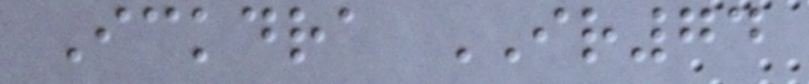Ickdra IR74
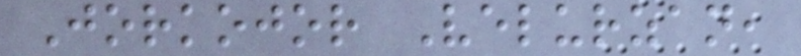Jorkojor Velurzan,
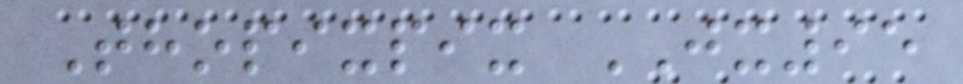Thopixpix JX95
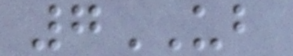7UB
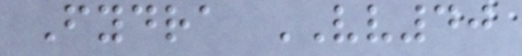Fydra VV40
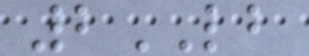2LB
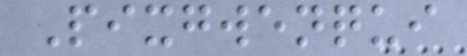Pixgwenqui
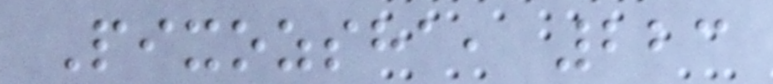Pixozsha, 223
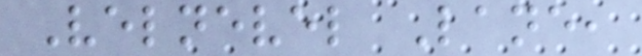Velnevel Lane,
